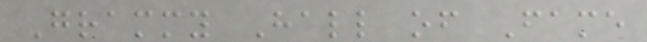Grammy Hall of Fame
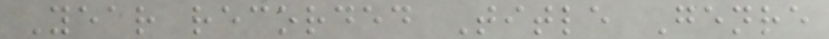Year recorded Title Genre
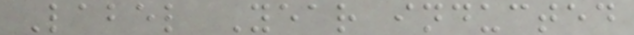Label Year inducted
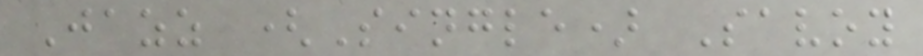Jazz (Single) Savoy
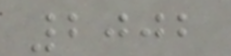2002
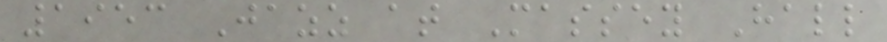1953 Jazz at Massey Hall
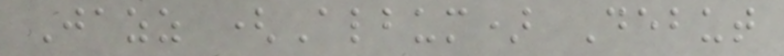Jazz (Album) Debut
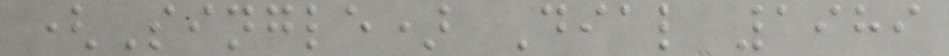(Single) Dial 1989
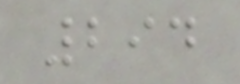294
